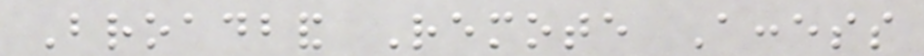Broadband Remote Access
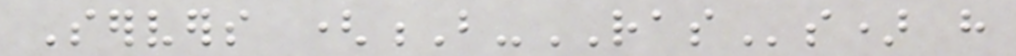Servers (B-RASs) have
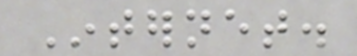Internet.
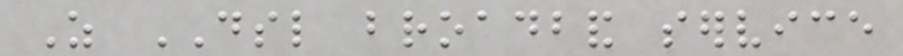As DSL broadband service
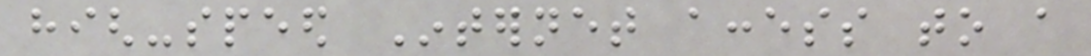high-speed Internet access to a
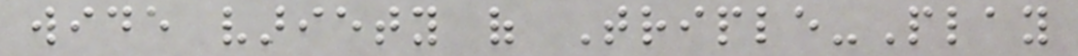wide variety of Triple-Play
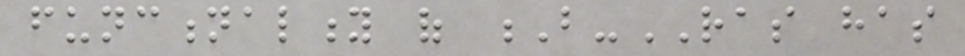functionality of B-RAS has
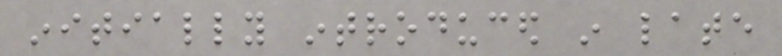initially introduced in late
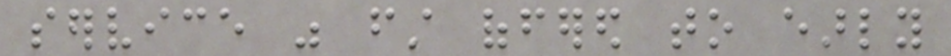service was first offered to early
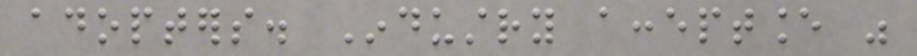adopters. Industry acceptance was
